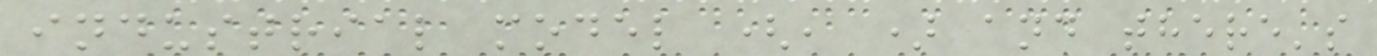industrial model (, ) and there's
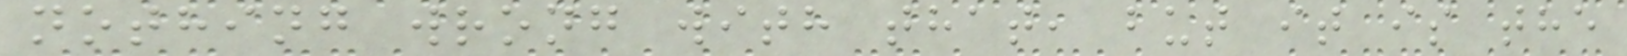nothing wrong with that, but it is the
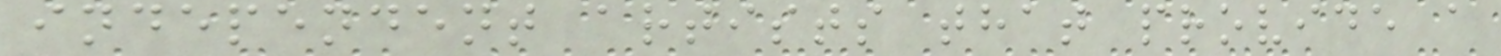independent artists that provide a
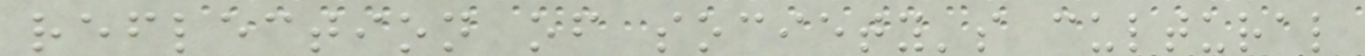reflection of society's cultural
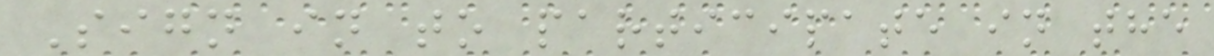Sign in to participate in the
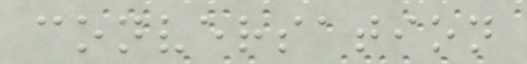conversation
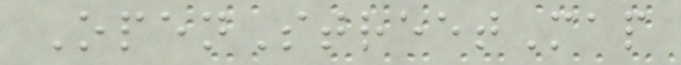OpenStreetMap
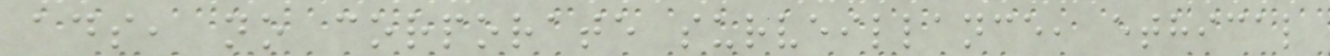ads, no corporate surveillance, ethical
